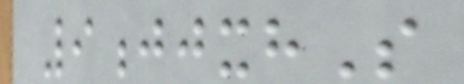9jjxhS
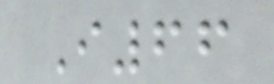I66
